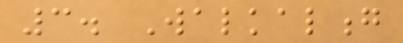3. Walkalong
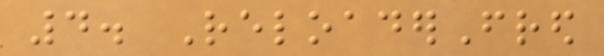4. ReloaderFred
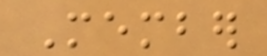Member
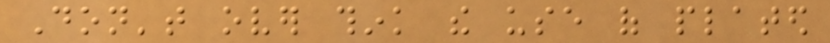Don't over think the use of plated
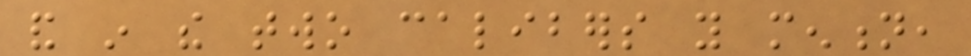and in the two calibers you mention,
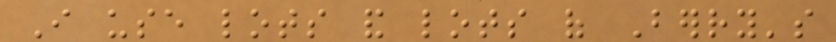I use lots and lots of Berry's
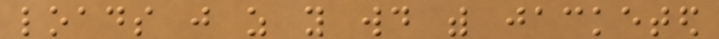loads just as you would with jacketed
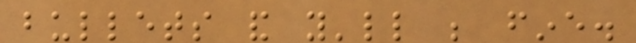bullets and you'll be fine.
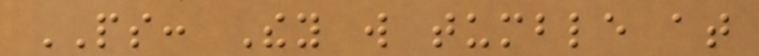PS: They will tumble at
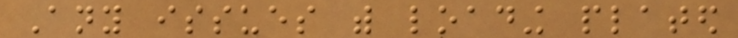Any issues with loading plated
